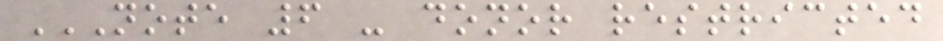NOTE 6 - DONOR RESTRICTED
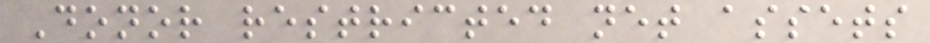Donor restricted net assets
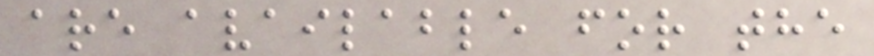are available for the
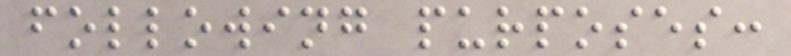following purposes:
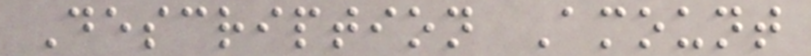Description Amount
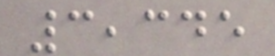3,345
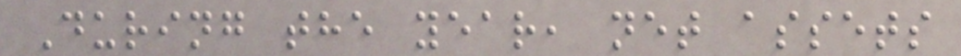During the year, net assets
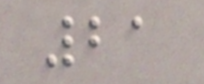21
